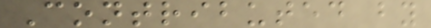Contributed by
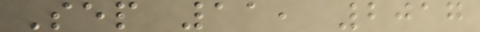Sep 11, 2017
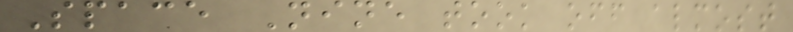Space Nine took off almost
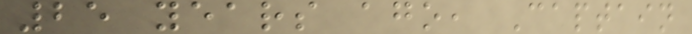25 years ago, Captain
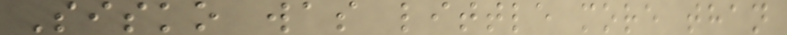Sisko was little more than
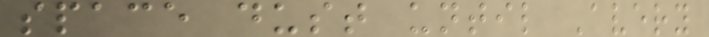space dust until Avery
